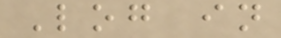Log in
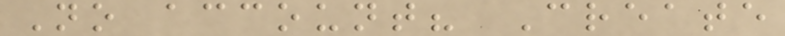No account? Create
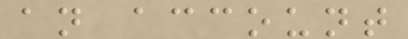an account
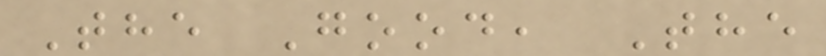The Good, The
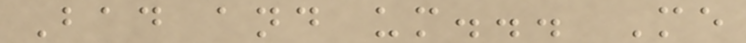Bad and um... Me
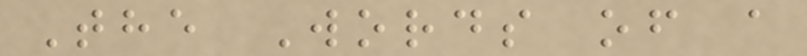The Words of a
